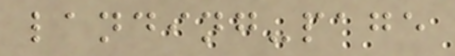landing-page
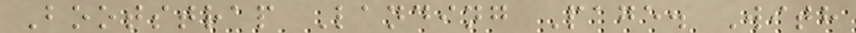Bootstrap Landing Page. With
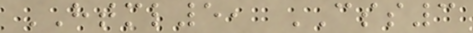HTML5, CSS3
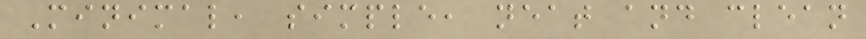Minimal, simple, neat and clean
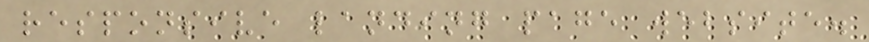responsive landing page website.
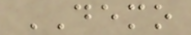DEMO
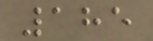185
